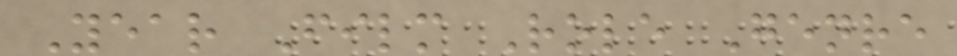Year Film Role Genre
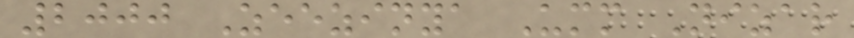2000 Zeezinya Umm Nizar
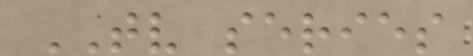TV series
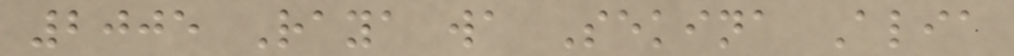2005 Raya wa Sekina Alia
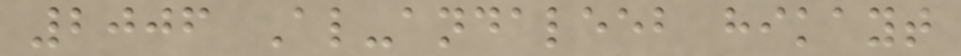2006 Al-andaleeb hikayt
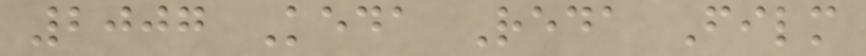2007 Keda Reda Film
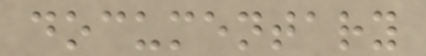documentary
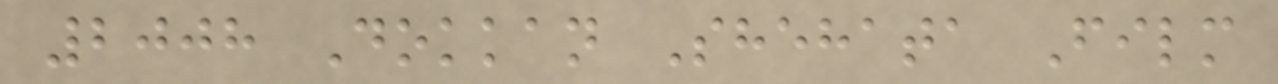2008 Dokkan Shehata Film
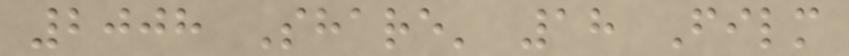2008 Share' 18 Film
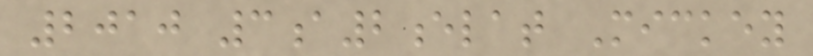2010 3a2elat Mickey
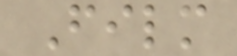Film
